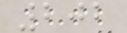202
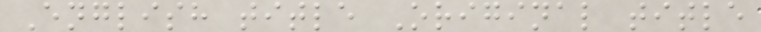English title Original title
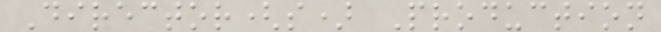Director(s) Production
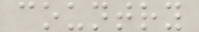country
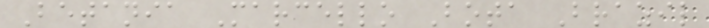Betania Marcello Bota Brazil
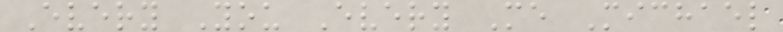Every You Every Me Michael
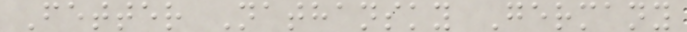Fetter Nathansky Germany
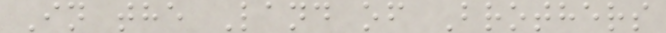In the Land of Brothers
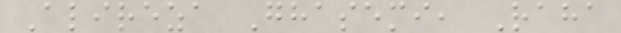Alireza Ghasemi, Raha
